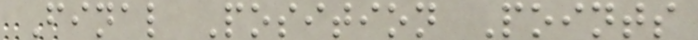Final Position Points
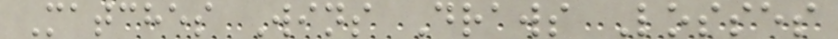Matches Wins Draws Losses
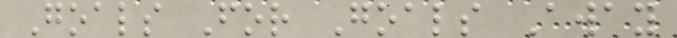Goals For Goals Away
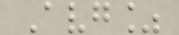Avg%
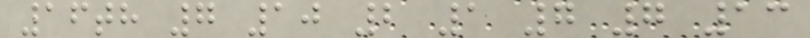16th 7 10 2 1 7 7 13
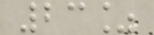23%
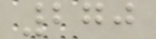270
